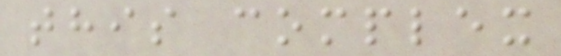this complex
